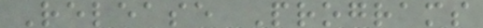Release Programs
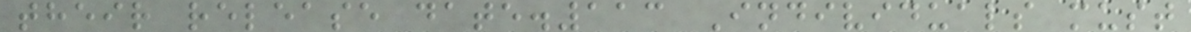their release date.113 Individuals must
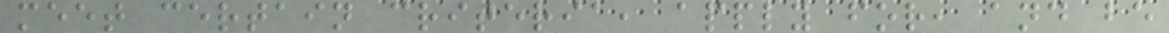meet certain criteria, apply for, and be
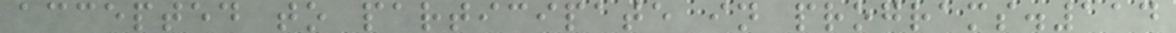accepted to participate in programs.114
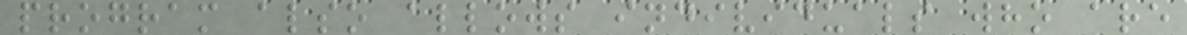program also allows individuals who are
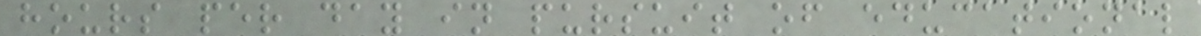hours per day in pursuit of educational
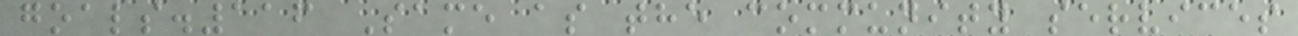goals.116 Same as the community services
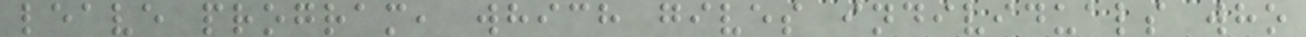leave program, which gives individuals who
